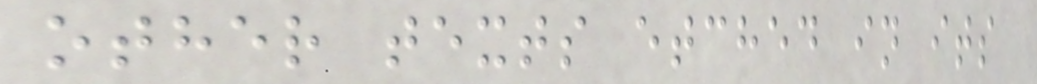other texts etched in its
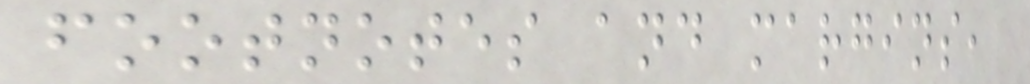footnotes and margins,
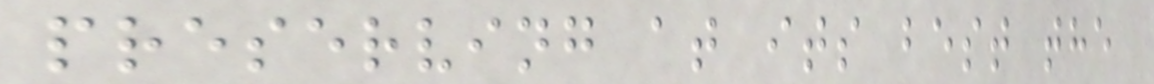preserving at its best the
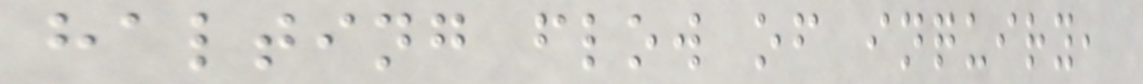halting flow of inquiry,
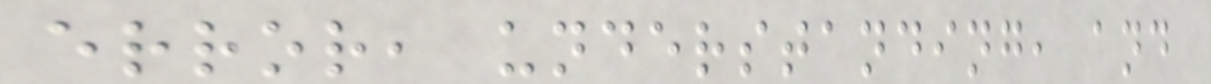error, understanding, and
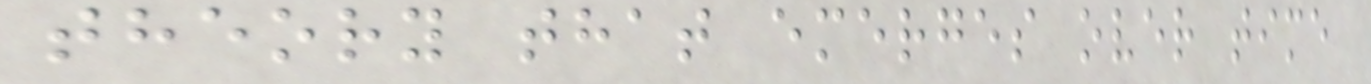theory that emerges over time
